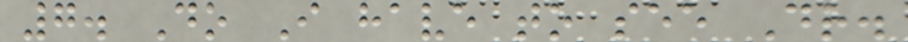7. Do I have to see Dr.
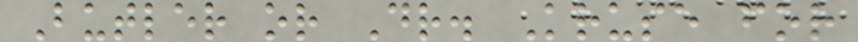Butler or Dr. Kruse for
